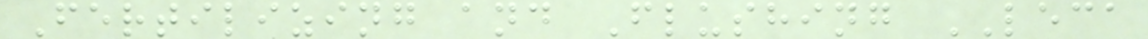Fertilizing and Flushing LECA
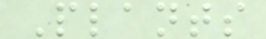Plants
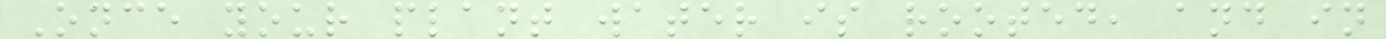Once your plant water is rooted, and in
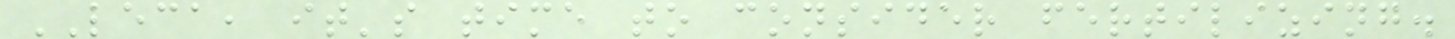LECA, it's time to consider fertilizing.
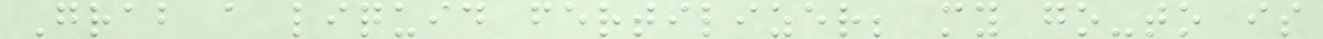Grab a liquid fertilizer; my go-to is
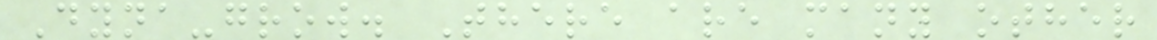Dyna-grow. There are many other
